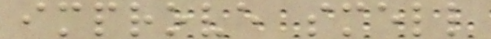improve smell
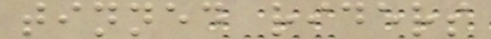tinned riders
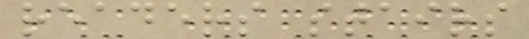readers stairs
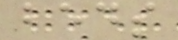beds
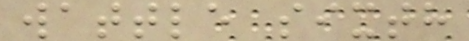wattle sixth
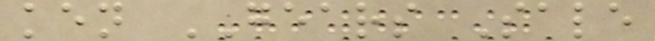ken GEARS Sale
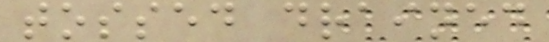tossed drained
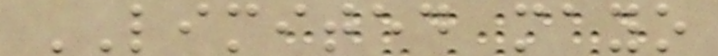LIMITED mayo
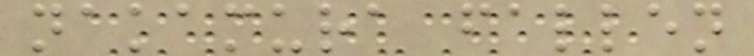nakamura fallen
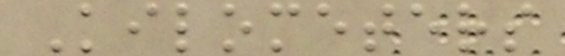Kilometers
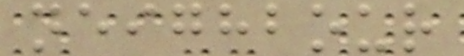neighbour
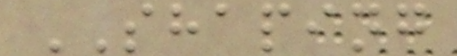SHAPING
